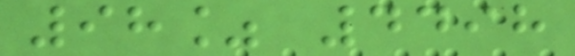98% 4498
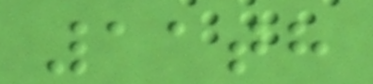11th
